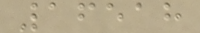16518
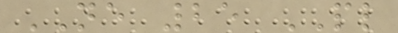NE 25 PL
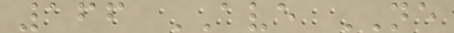166 AVE NE
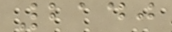2140
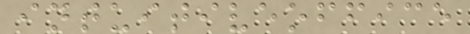intuitiveoffice
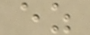ez
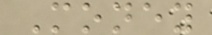Money
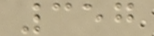357
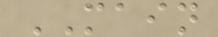MAIN
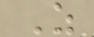Z
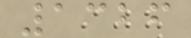1326
